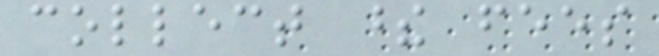collect these fees
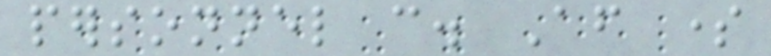personnel can. After some
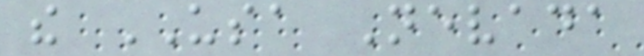the USA Nevada
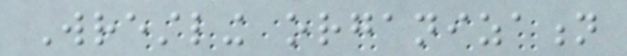Wrestling organization
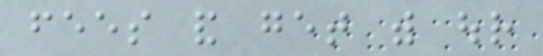fees and get with our
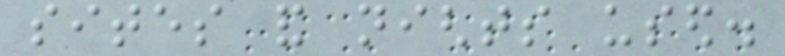sites and nights used.
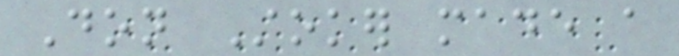Don Stoker made a
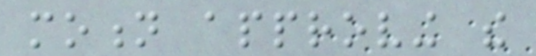motion approving the
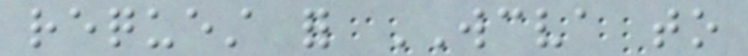request for WCVA to
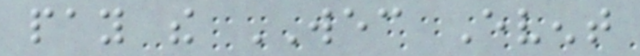pay the WEC Event
